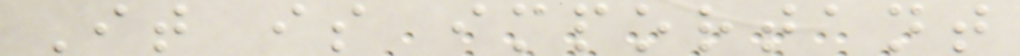It is important
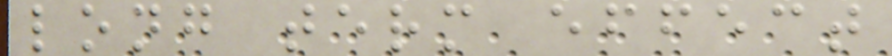long term effect
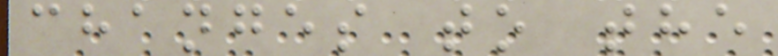changes to the
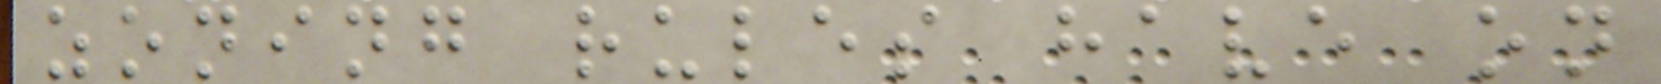zoning rules have on
